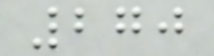270
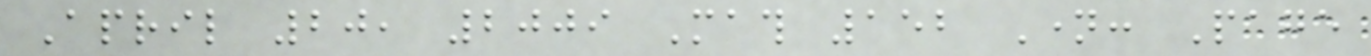April 20, 2009 Math 152 Name: Page
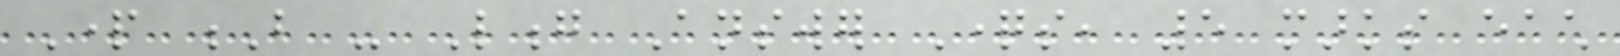Part B - Long Answer Questions, 5 marks each
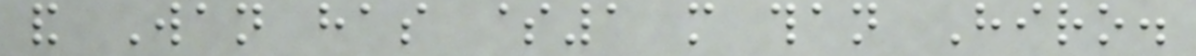and Wan has $1 more than Hiro.
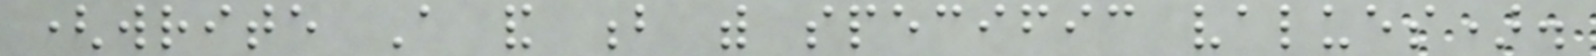(write A and b with specific values).
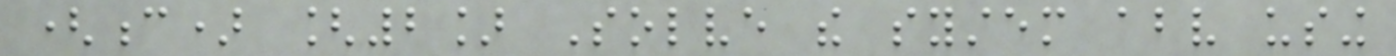(c) [2] Solve the system above using
